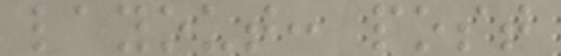layout: post
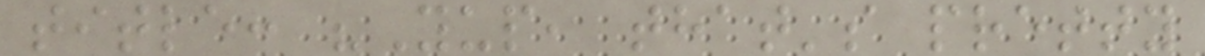title: "Yup, that's pretty
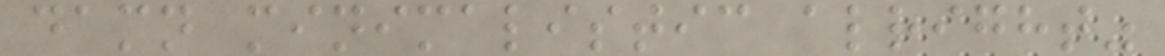damn minimalistic alright"
